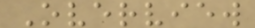Overview
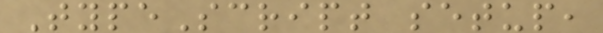TypeScript setup,
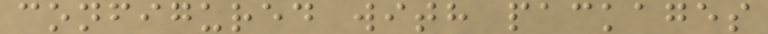configured with packages
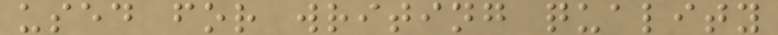used for writing quality
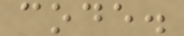code.
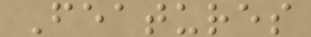Features
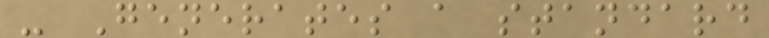- Generates a standard
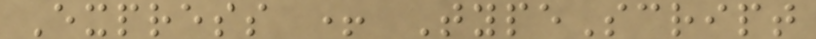Express + TypeScript
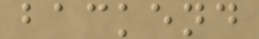backend
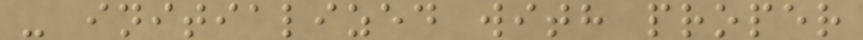- initialized with proper
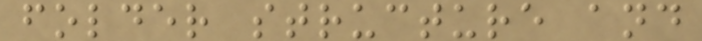folder structure and
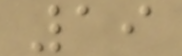19
